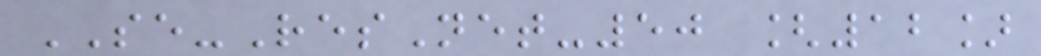SE-ResNet-50 [12]
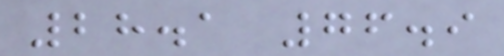28.1 76.9
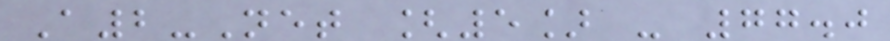A2-Net [5] - 77.0
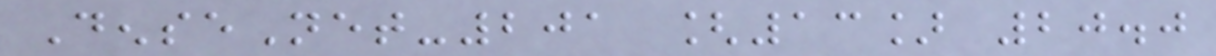DenseNet-201 [13] 20.0
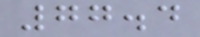77.4
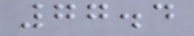77.4
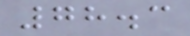78.3
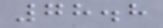78.8
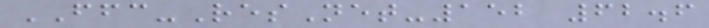FFC-ResNet-152 62.6
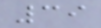39
